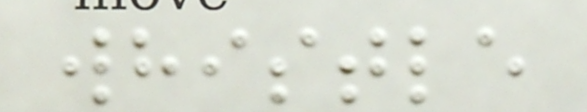whistle
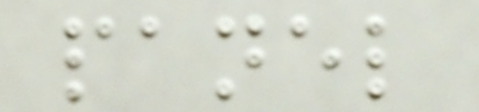panel
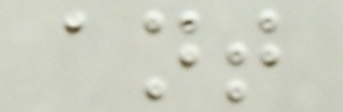ant
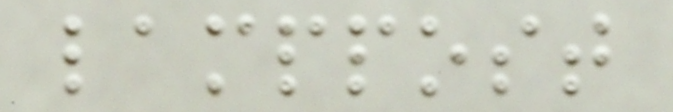lamppost
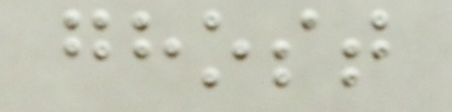ghost
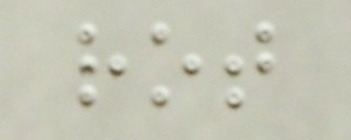rot
